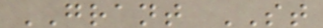GRANT ST
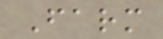Farm
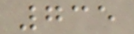735
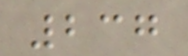237
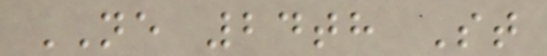NE 24th St
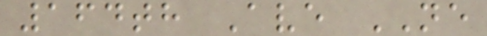164th Ave NE
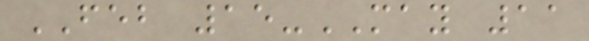FEB 15-MAY 11
